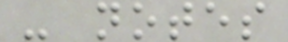- notes
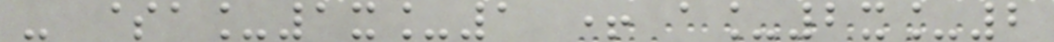- $a_1x_1 + a_2x_2
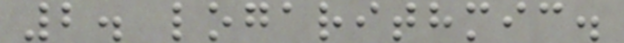2. logarithmic.
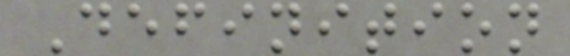Definition
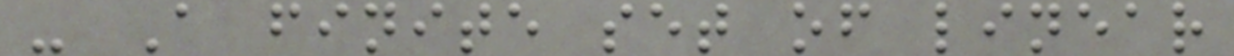- A finite set of linear
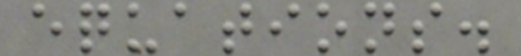equations.
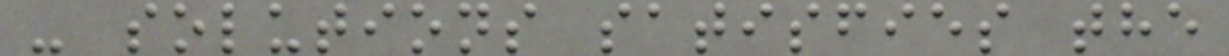- solutions satisfies the
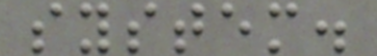system.
